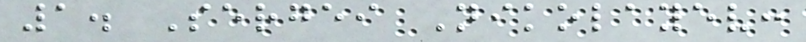1. Sergei Nikolayev:
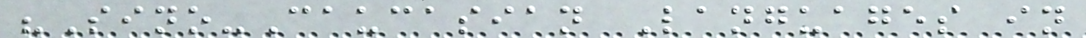"Sino-Caucasian Languages in
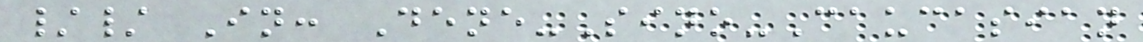// In: Dene-Sino-Caucasian
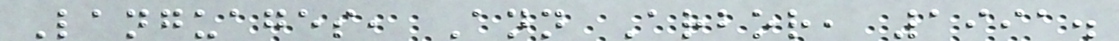Languages, Ann Arbor, 1991.
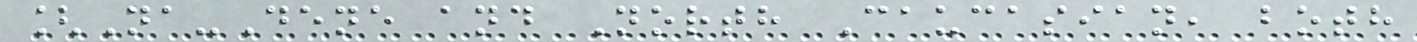[Na-Dene and North Caucasian, both
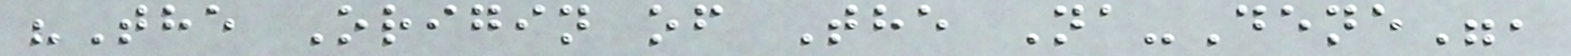"The Origin of The Na-Dene",
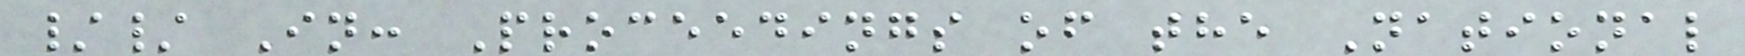// In: Proceedings of the National
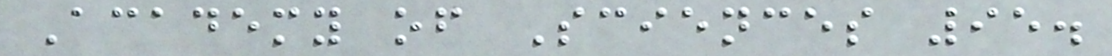Academy of Sciences 95.
